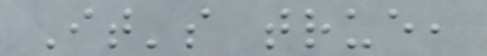It's true,
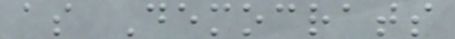as Democrats
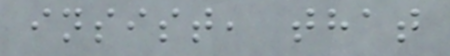insist, that
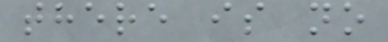there is no
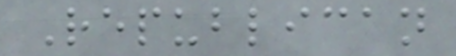Republican
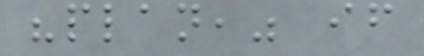"plan," if
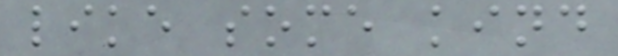like some kind
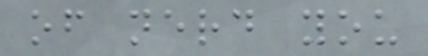of nerd you
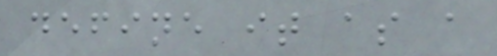define it as a
